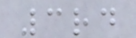3rd
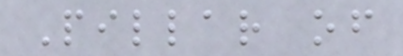Pillar of
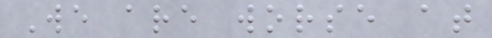We are worse at
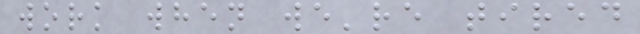work when we're tired
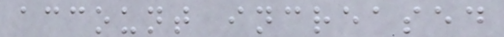account increased
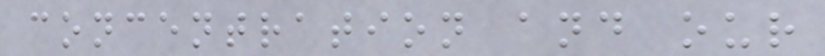concentration and our
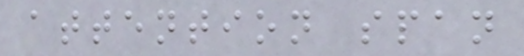attention span
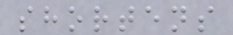shortens
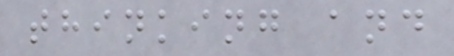thinking and
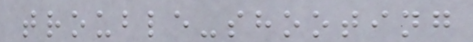trouble-shooting
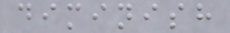diminish
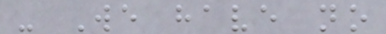- We have no
